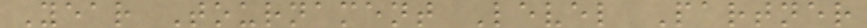Year Tournament Level Partner
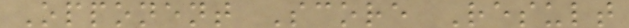Opponent Score Result
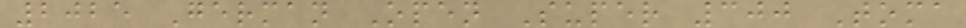2025 German Open Super 300 Toma
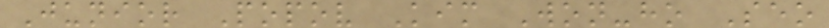Junior Popov Kim Won-ho Seo
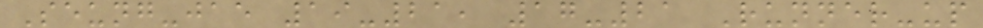Seung-jae 19-21, 17-21 Runner-up
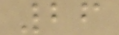26
